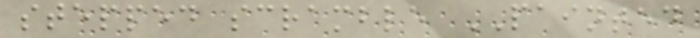stepped scramble PAINTED
